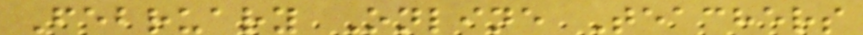February Online Teachers
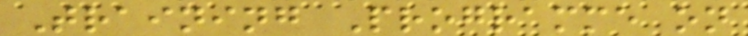Training Programme on
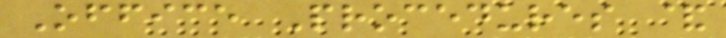Office Procedures &
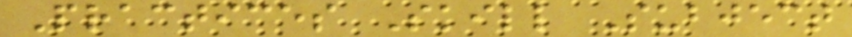Practices Skill Subject
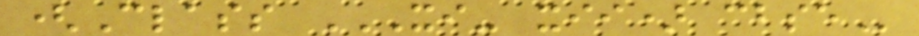(Class XI- XII) CBSE
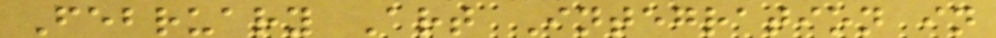February Art Integration in
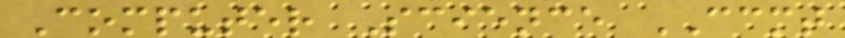Computer Science CCMT
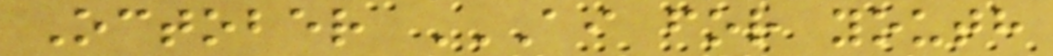October AI FOR YOUTH
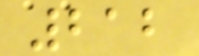212
